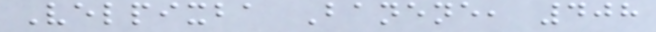Velpixba Banene, 408
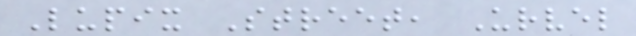Lupix Street, Urvel
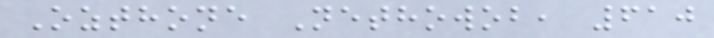Ozthone Nethowob, 610
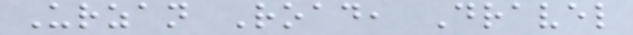Urzan Road, Dravel
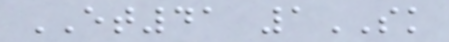ET41 1SK
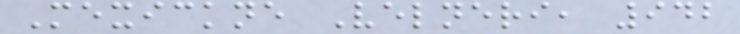Mexickne Velneri, 942
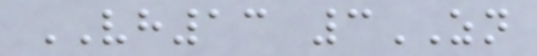VH13 3ZN
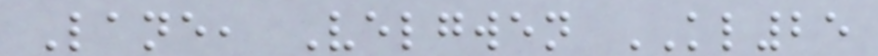Lane, Velgwen KL25
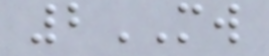2MW
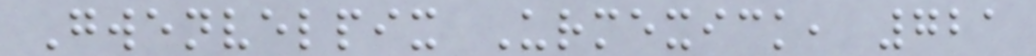Gwenvelpix Urmexick, 721
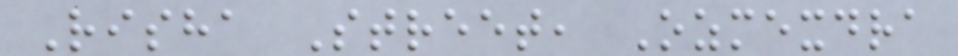Risha Street, Ozmexdra
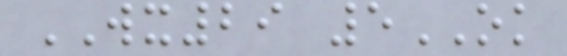WX29 5OK
